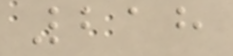218
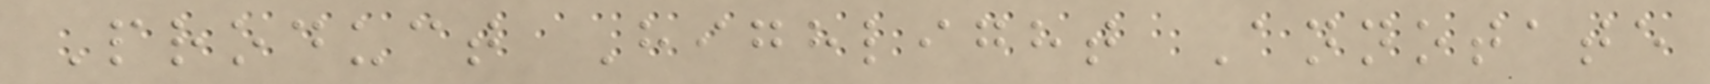Product Highlight Annotate
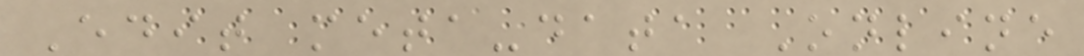Edit meta-data Online
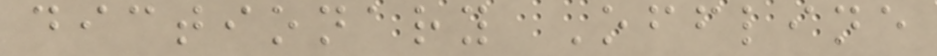dictionary Offline
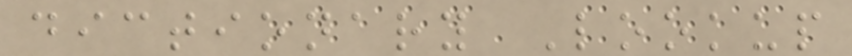dictionary Lookup
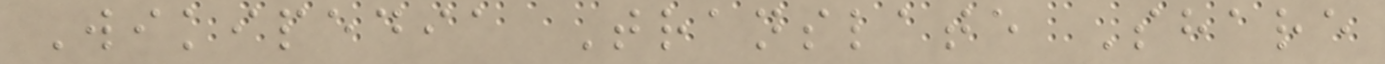Wikipedia Translate Share
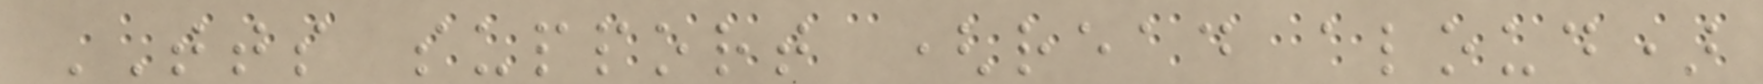TTS support (read aloud)
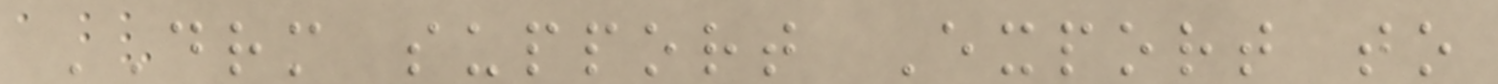DRM support Export to
